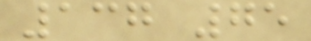137 75
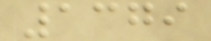1379
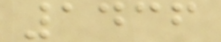1436
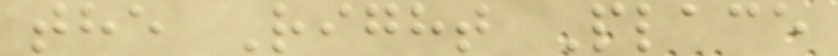the Right Place
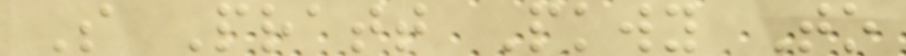S Pratt Pkwy To
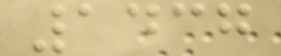1437
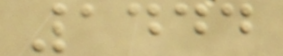1444
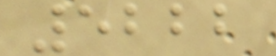5222
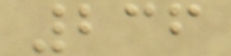236
